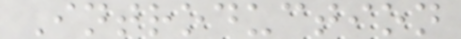Introduction
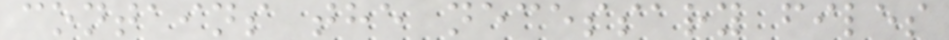contains the necessary files
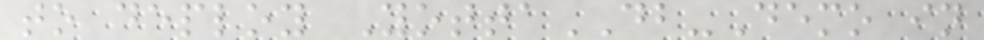to deploy YottaDB-Demo in
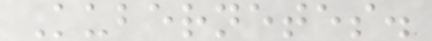Kubernetes.
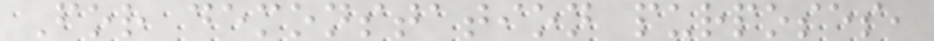For demonstation purposes,
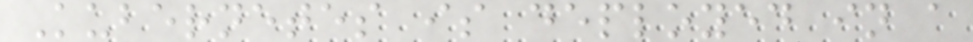Kubernetes is deployed in a
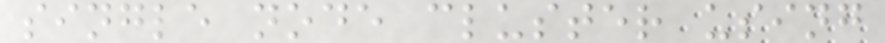single node cluster using
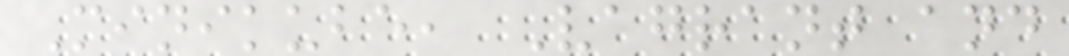Minikube, Vagrant and
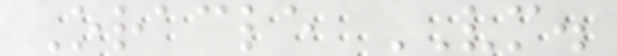Oracle VM.
